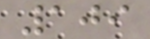109
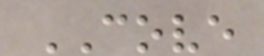COVE
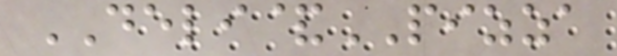DELI&PIZZA
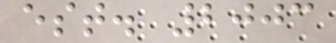est. 2003
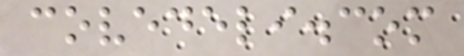covedeli.com
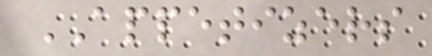APPETIZERS
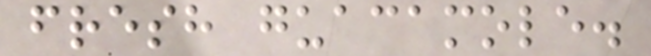fresh guacamole.
